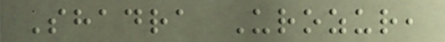Shadra Urozur,
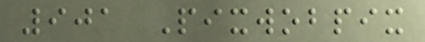901 Pixwobpix
